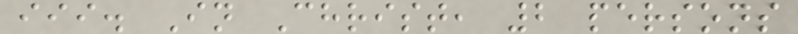iii. In Christ, 2 persons
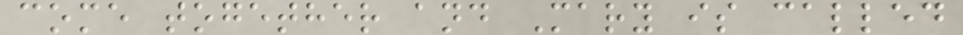come together and Mary is called
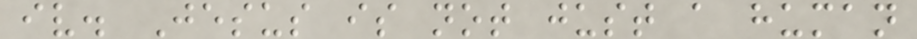iv. Jesus is not just a human
